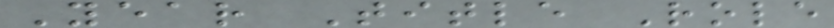Year Title Role
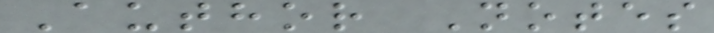Author Notes
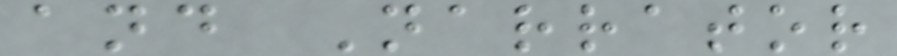and Narrator
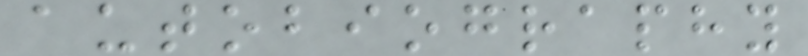autobiography
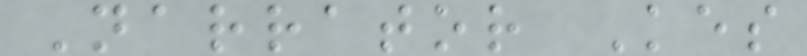Narrator Kes
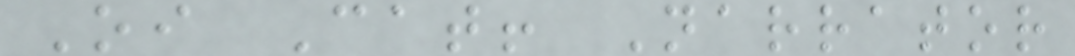Oi Cat! Narrator
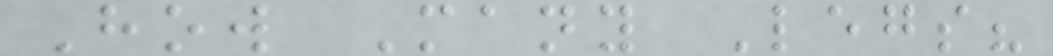How Many Legs?
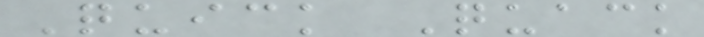Quick Quack
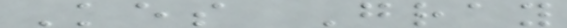Kes Gray
